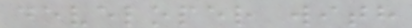developer with
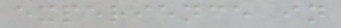experience in
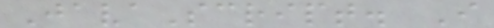JavaScript. I
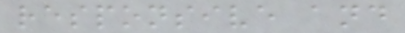responsive and
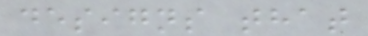designs that
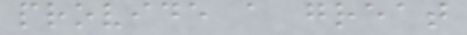provide a great
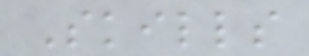Skills
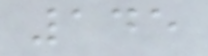145
